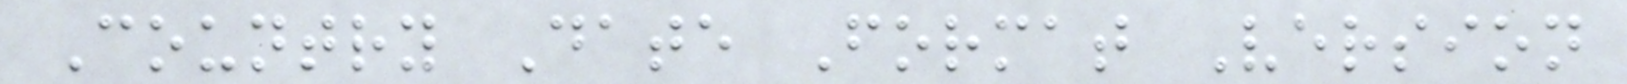Country Date Format Version
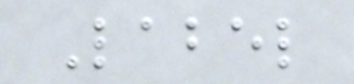Label
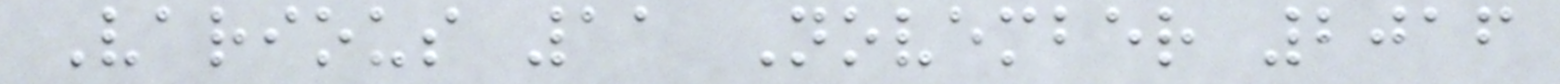Various 11 November 2016
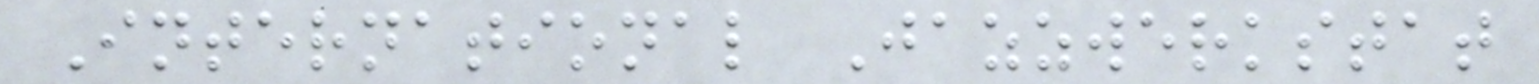International Jazzwerkstat
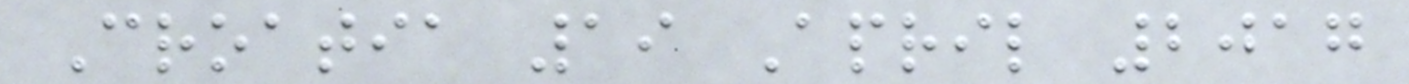Croatia 19 April 2017
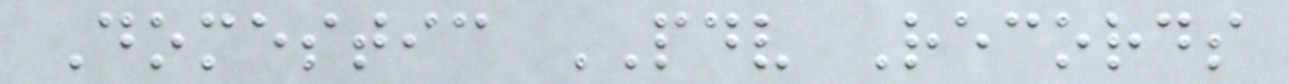Domestic PDV Records
